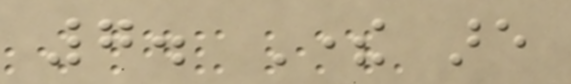7. There are
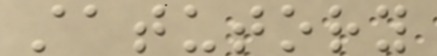statutory
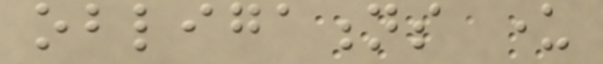obligations under
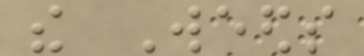the Weeds
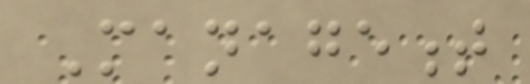Management
